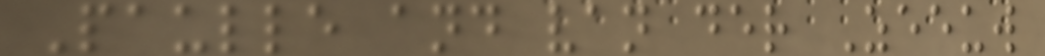Paulle and van der Zeeuw
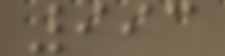993
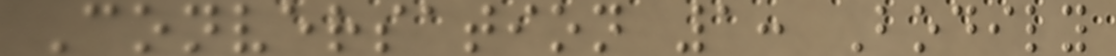Conversation 1: Bodily
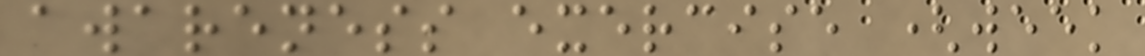awareness exercise (week
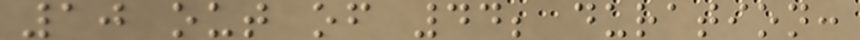10 out of 44; duration:
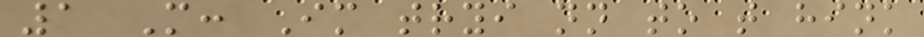1 M: Im tryi nn to t hink
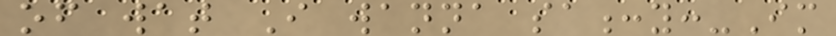of wat I wanna sa:y:-Im
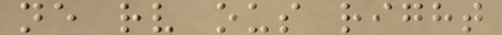ne rv ous right
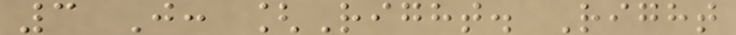3 J: [Right. Right
